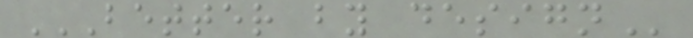BETTER BY DESIGN
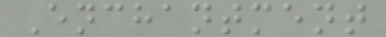Enchantment
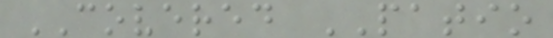COVERED PATIO
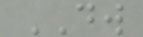DW
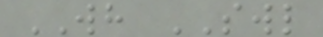WH SWL
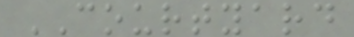COURTYARD
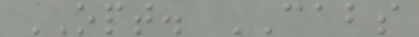OPT. CABS
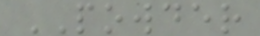POWDER
